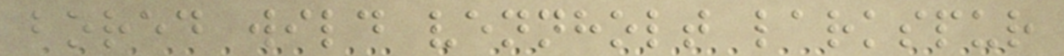bored wild vennholt larkspur
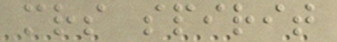mrs spirit
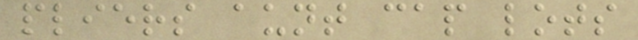pliers aunt cap lots
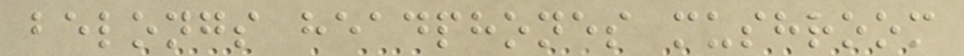belongs headphones mushroom
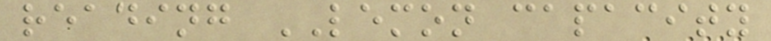reading LEMON capacity
